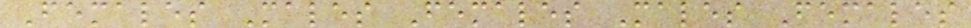Females Males Females Males Females
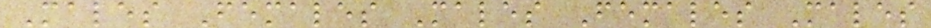Males Females Males Females Males
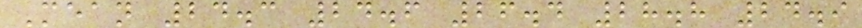Mean 24.3 24.6 26.4 28.8 24.9
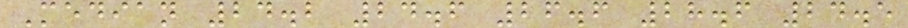Median 24.2 24.6 26.6 28.6 24.5
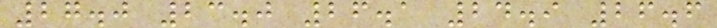27.0 23.0 26.1 24.9 26.6
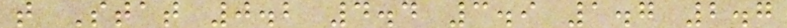t Stat 0.2 4.4 3.9 1.7 2.7
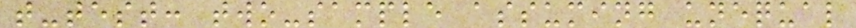t-test: two-sample assuming unequal
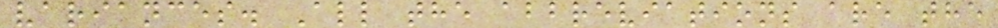variances. All the abbreviations are the
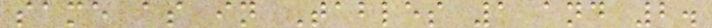same as in Tables 1 and 2.
